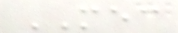MEC
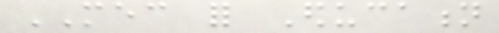MEC for Education
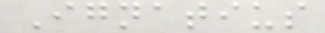Ignatius
